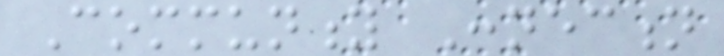Community Connection
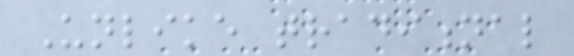Unlike traditional
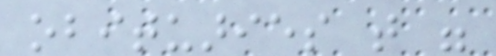obituaries that were
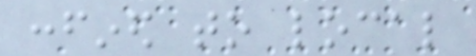confined to local
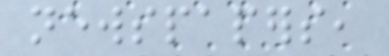newspapers,
